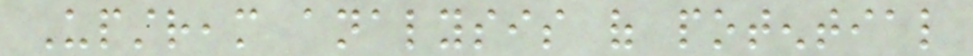Upstream analysis of potential
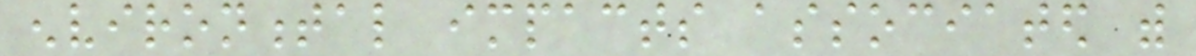environmental impacts associated with
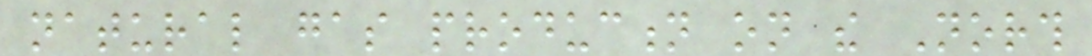natural gas production on the North
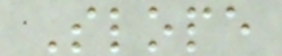Slope
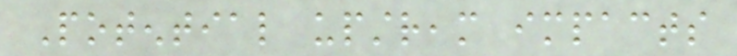Potential upstream impacts
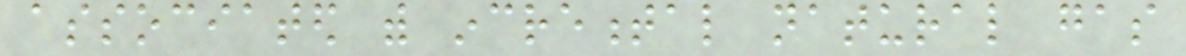associated with incremental natural gas
